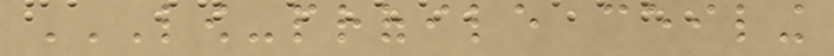LOW-PROFILE CEILING
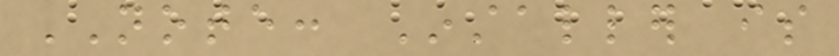NOTE: Installer is
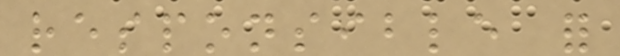responsible for
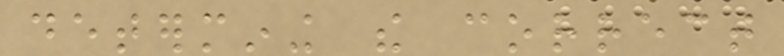determining the correct
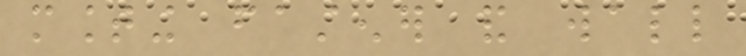mounting fastener and wall
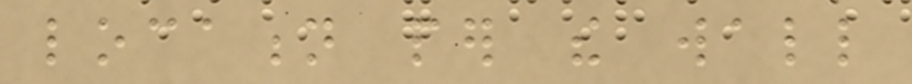location per the wall
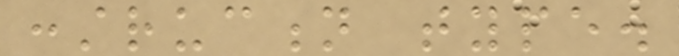construction type.
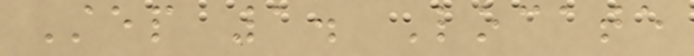Step 1. Locate
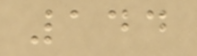144
